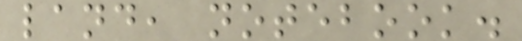land, notebook.
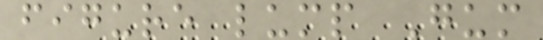figure lump Gum
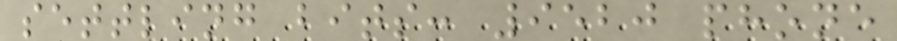settling bits: 9520 phone
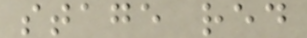stage red
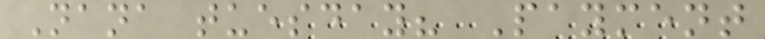Nana tuesday? Payment
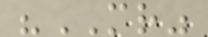"MR"
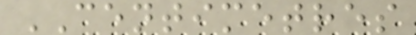CENTIMETRES
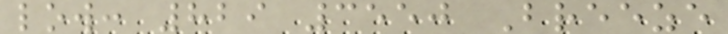low: 829 3550 Breeze
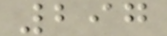297
